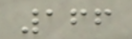166
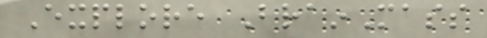Explore BrainMass
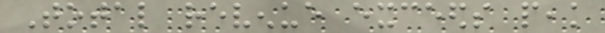Total revenue exceeds peak
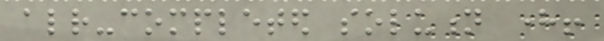already-completed solution here!
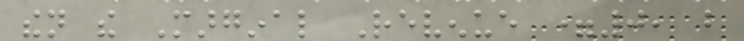then the Marginal Revenue =0, but
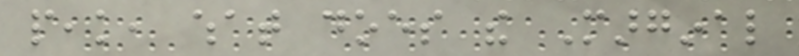peak, what does the Marginal
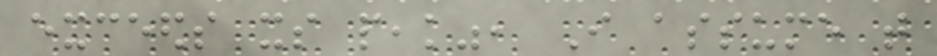exceeds its peak", I assume that
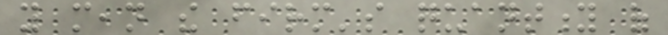you mean the firm's quantity of
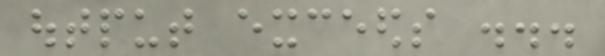output exceeds ...
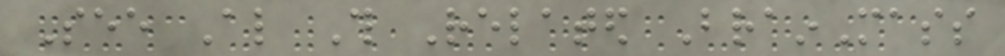See Also This Related BrainMass
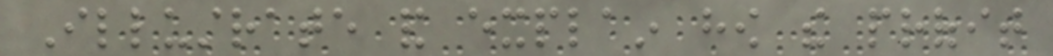Illustrate and explain how the profit
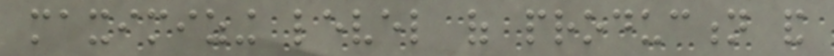maximizing level of production and
